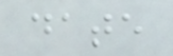date
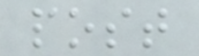post
